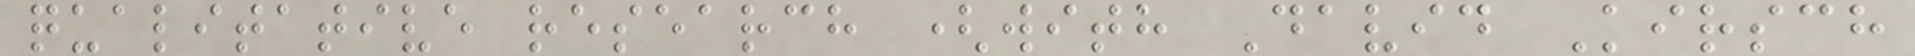qualitative research (with David Kirsch
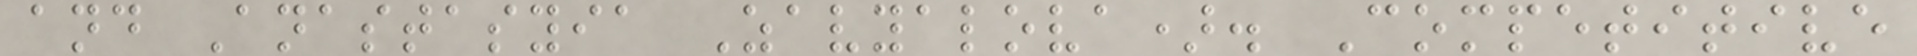and Anastasyia Zavyalova). Competitive
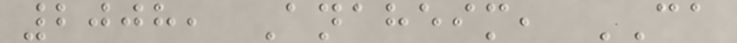2008, Anaheim, CA
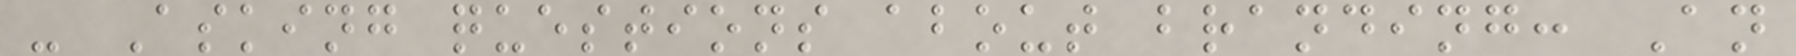- Asking questions about branding: An
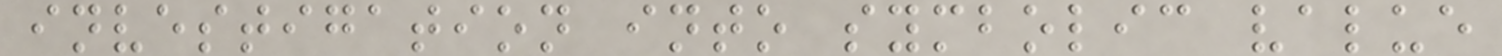investigation into symbolic value
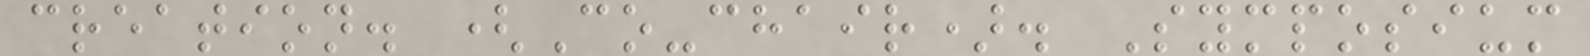creation. (Co-chair). Symposium
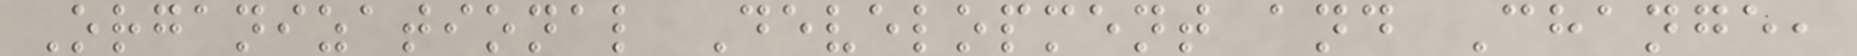Organizational Development and Change,
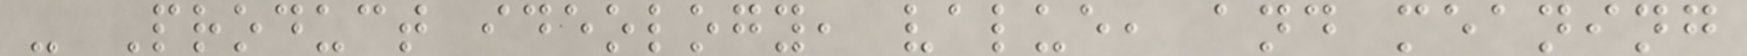- Product ideology, value, and meaning
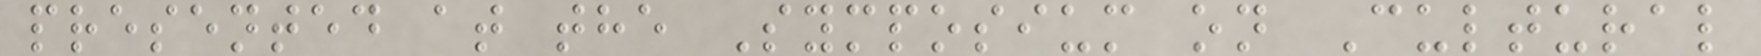presented at the Symposium on Cultural
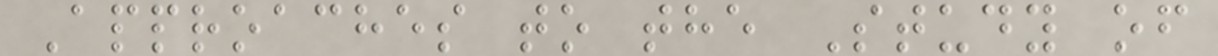Approaches to the Study of
